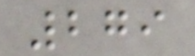279
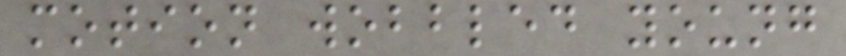motion wobbled young
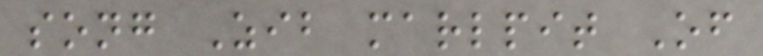song Zib marlpit Of
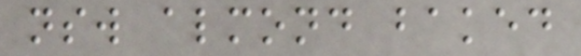nsw almond baked
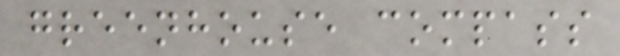greenhouse compass
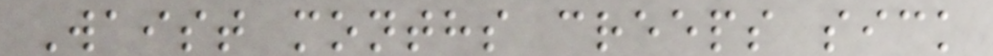Waist months creeps sick
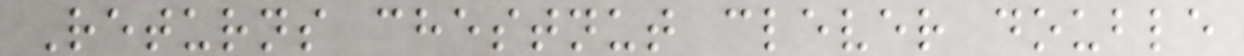Returns chestnut clever double
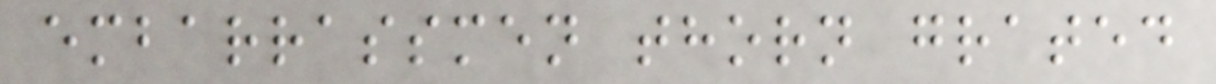embarrassmen thorn grated
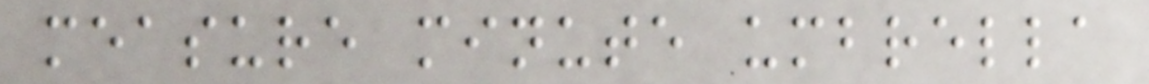measure minute umbrella
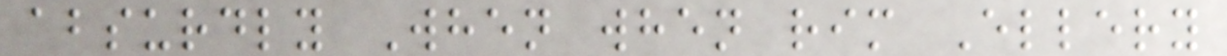absurdly When when rim Ellery
